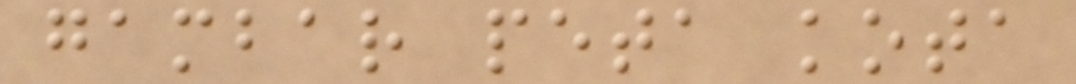gambar peta kota
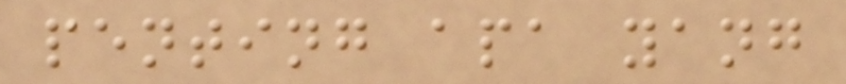penting apa yang
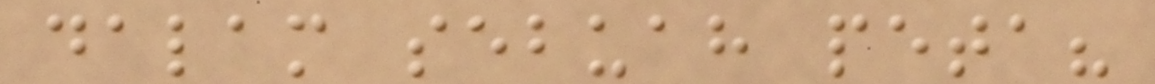dalam sebuah peta?
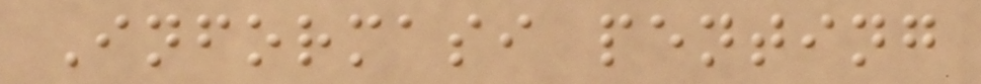Informasi penting
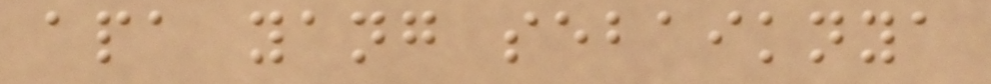apa yang sebaiknya
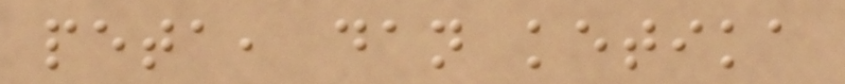peta, dan ketika
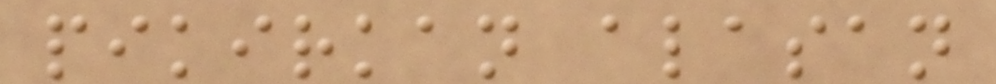pikirkan alasan
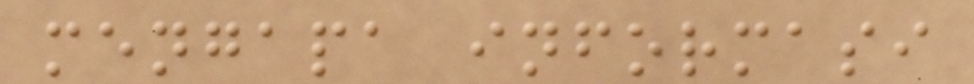mengapa informasi
